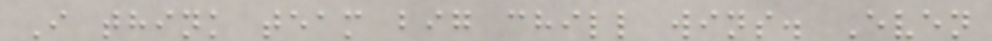I think team big chill wins. Even
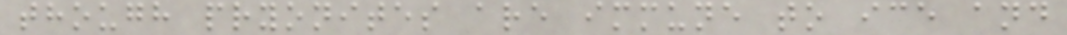though pryonites are immune to ice and
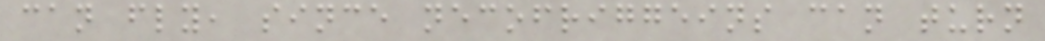can fly, since necofriggeins can turn
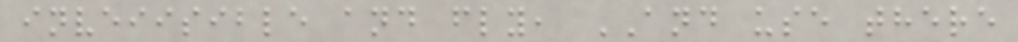inveiisible and fly, AND use there
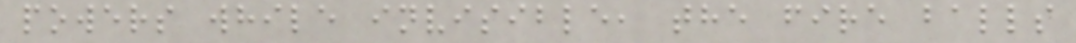powers while invisible, the fire balls
